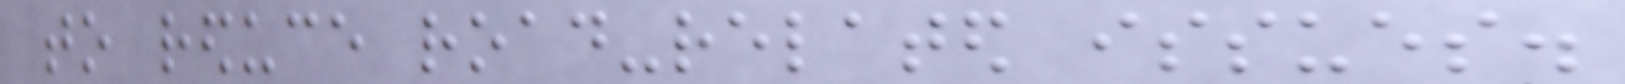to reduce road-related issues.
